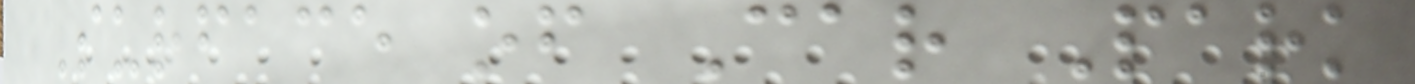Surface of Car Park
